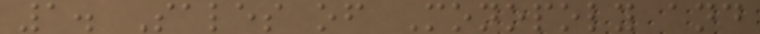1. Sales of Monopoly and
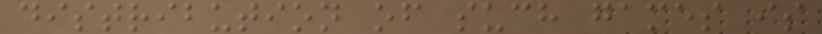distribution of such games is
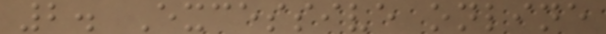2. Excessive online
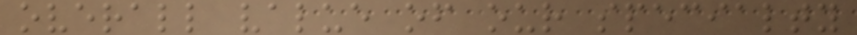overall value of our specialty
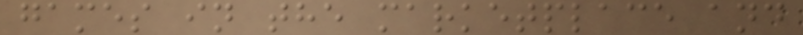games in the marketplace and
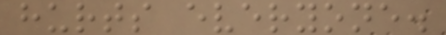hurts everyone.
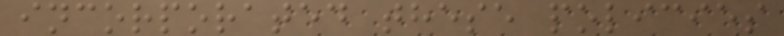incorporated these policies
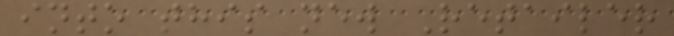into this new Retailer
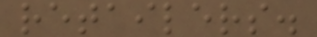retailers.
